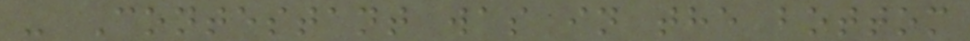- Contestant was in the bottom
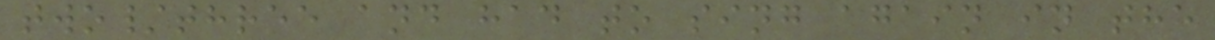two/three and had to sing again in the
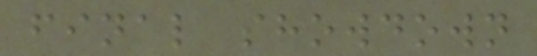final showdown
